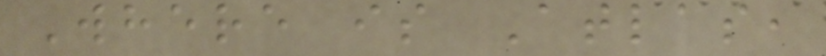Where is Atlas,
